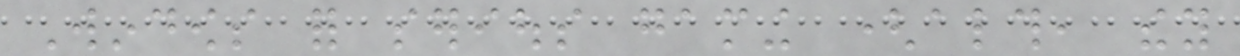Windows for serious gaming (although, they
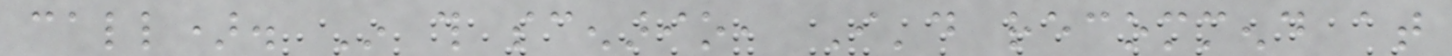call). In this scenario, I'd recommend at
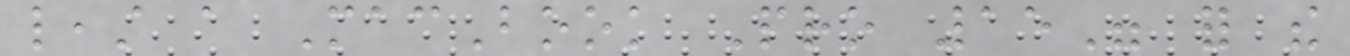least a MacBook Pro 15" for the
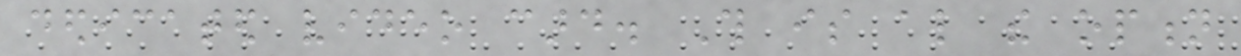dedicated video card. This is also the option
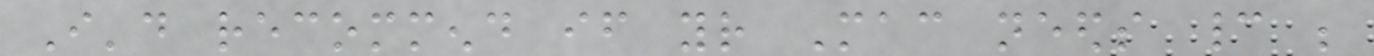I'd recommend if your Mac needs cannot be
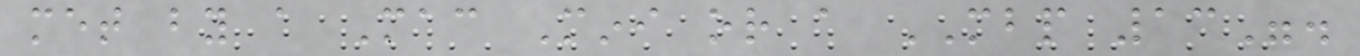met by a Mac Mini or a MBP 13".
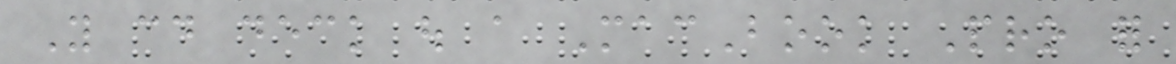You could deck out a MacBook Pro for
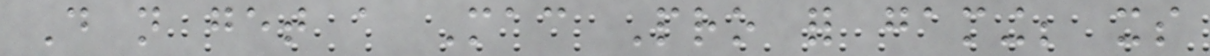Do not get a Mac Pro for gaming; its
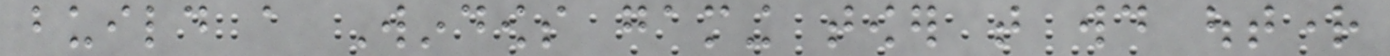build a Windows gaming tower that would outright
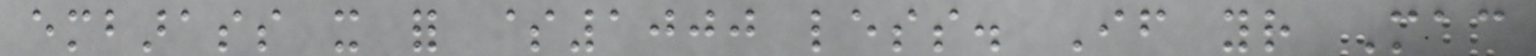embarass it for $1000 less. If your Mac
